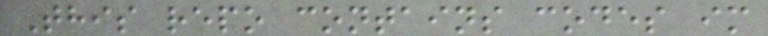This repo contains codes im
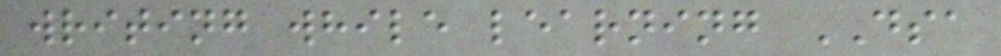writing while learning DSA
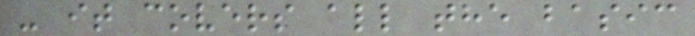- it covers all the basic
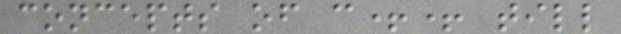concepts of c++ till
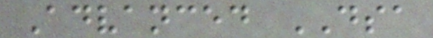Advanced DSA
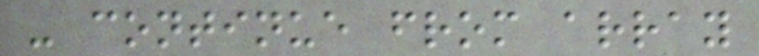- continue from array
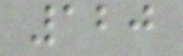120
